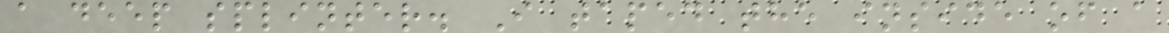a deep splinter. I taped the inside of a
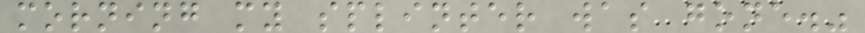morning my splinter was gone."
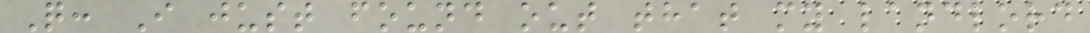Q: I just found out that my landlord
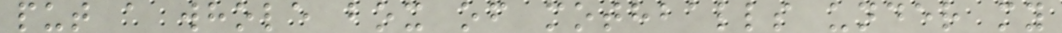put a whole box of mothballs under my
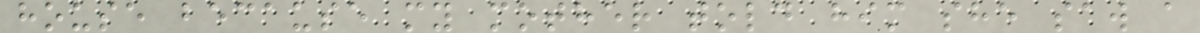house because my mother told him she saw a
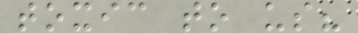toxic to us?
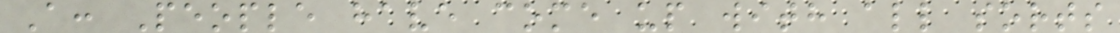A: People have come up with all sorts
